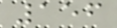156
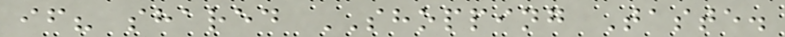if? shared SHOPPING Taste.
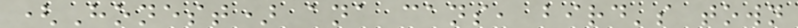(Honest) ana cans, bird's town
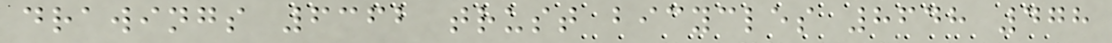drawings 6362 trust bicycles 8648 478
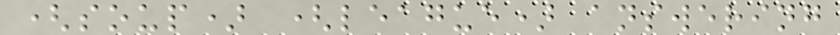(soup) (league) answering
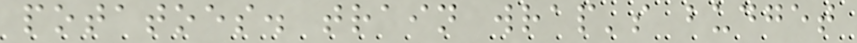potatoes. train wrap's budget
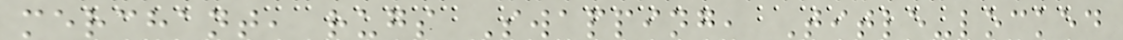merchant, rugs Swapping, Title-locked
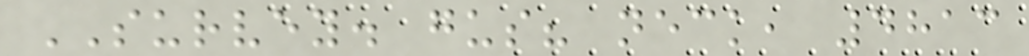SURVEY. gus? neck, 4813
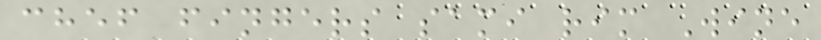chef fingers sami rim Wine
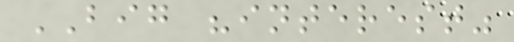BIG "interest"
